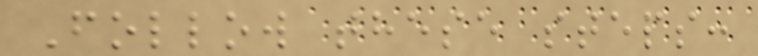Follow these steps:
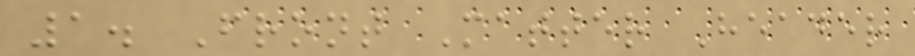1. Front Matter Header
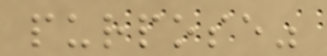purpose"
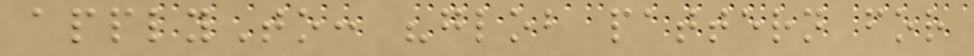applyTo: "glob pattern for
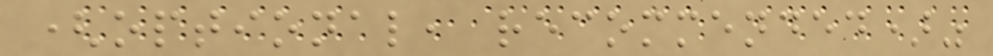(optional, recommended)"
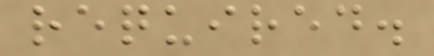required.
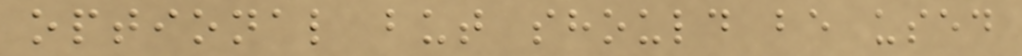optional but should be used
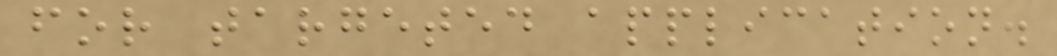for targeted application.
